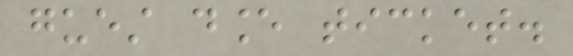guest dance ticket.
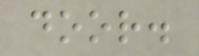door.
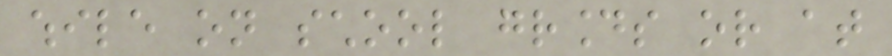while on school grounds or at
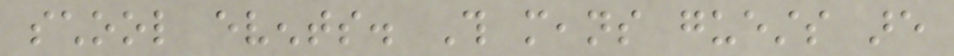school events. This means guests are
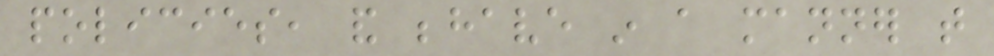policies, and behave in a manner that
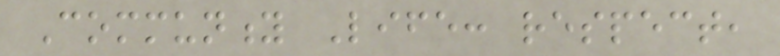Community Life: respect,
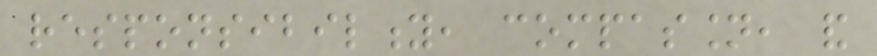responsibility, compassion, and
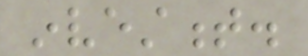investment.
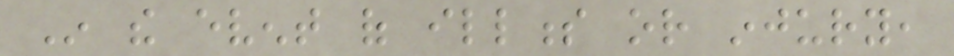In the event of illness or injury,
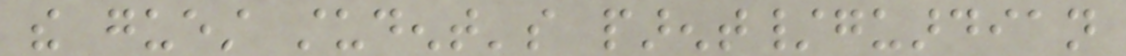the guest student's parent/guardian
